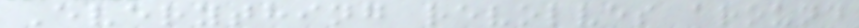Everything revolves around
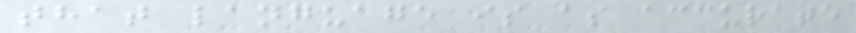that language is as accurate
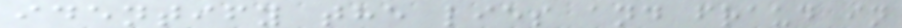identify the lies and fraud in
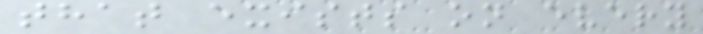that exists on every
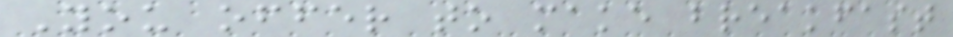You offer to make breakfast
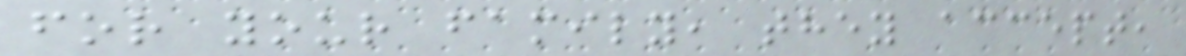for your family, they accept,
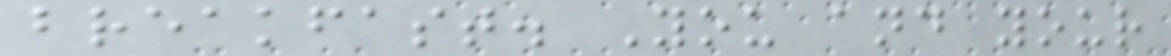breakfast. You and your
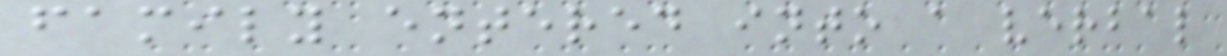family entered into a verbal
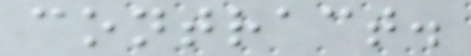contract.
